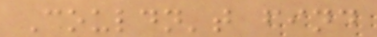Couldn't find
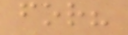for?
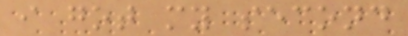i got my second
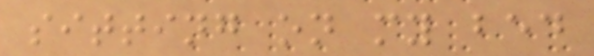sitting on my bed
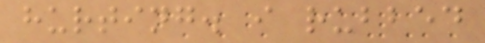hurting. i rubbed
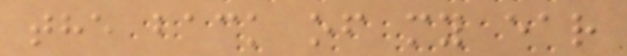the back of my ear
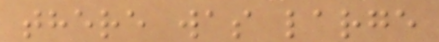there was large
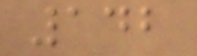142
